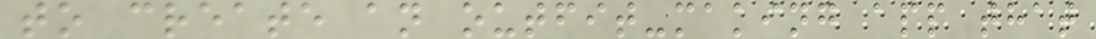to create an outfit-making app that
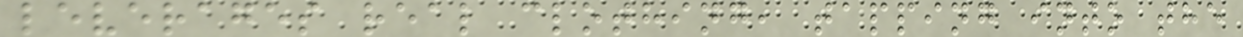leverages real clothing, tapping into the
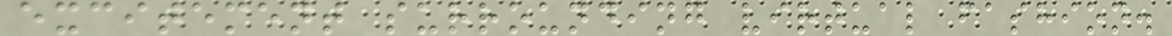excitement surrounding virtual fashion.
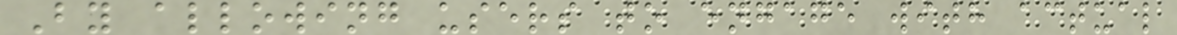By allowing users to engage with actual
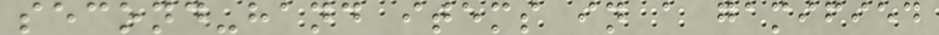second-hand items in a gamified
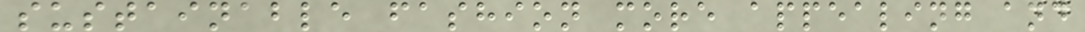sustainable fashion more appealing and
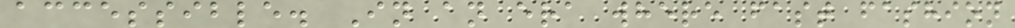accessible. In an era where fast fashion
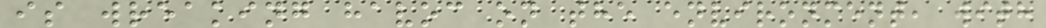is wreaking havoc on the environment, with
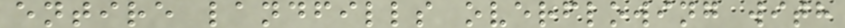entire landfills overflowing with
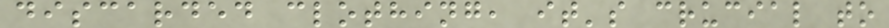discarded clothing, it's crucial to
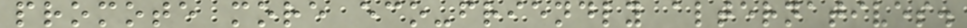promote more eco-friendly alternatives.
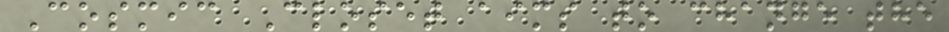Cosmic Closet aims to change the
